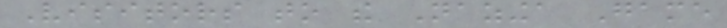Visitors to the Nazinga Game
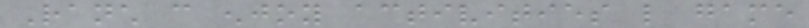Ranch can enjoy activities like game
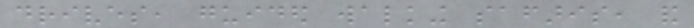drives, guided walking safaris, and
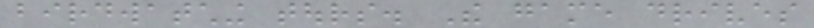birdwatching tours. The game drives
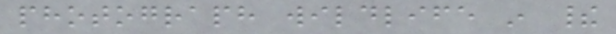photograph wildlife in their
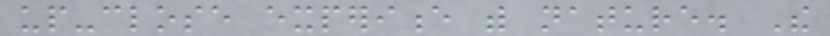up-close experience with nature. The
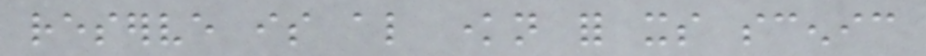reserve is also known for its scenic
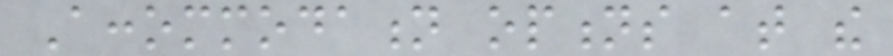Accommodation options at the
